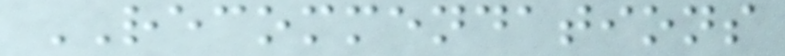RECOMMENDATIONS
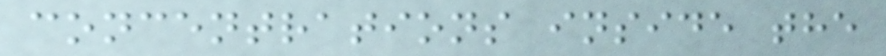concentrations inside the
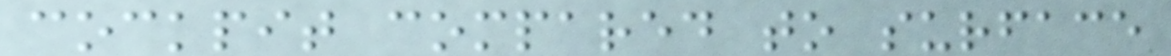cockpit compared to surface
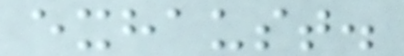exhaust.
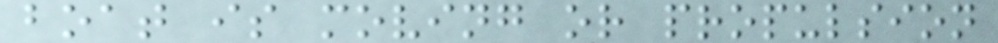boat is moving or propulsion
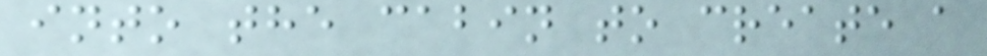into the cabin to create a
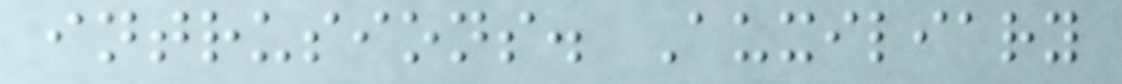intrusions. Auxiliary
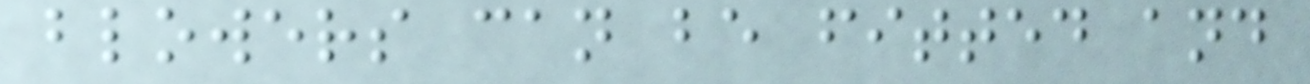blowers can be fitted and
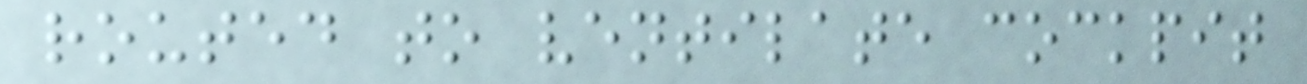routed to ventilate cockpit
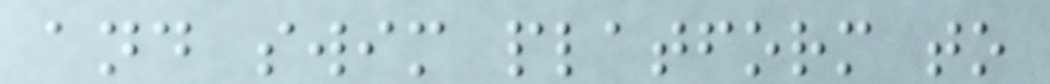and swim platform to
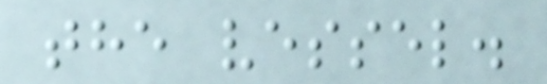the vessel.
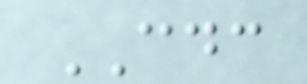CDC
